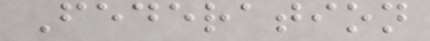Federation
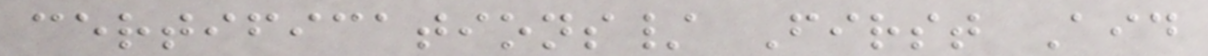certifications/ First Aid
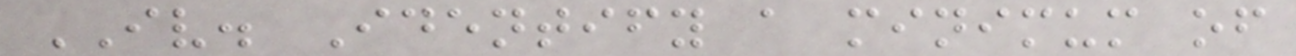IV. Identify a minimum of
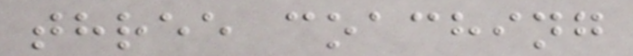three coaching
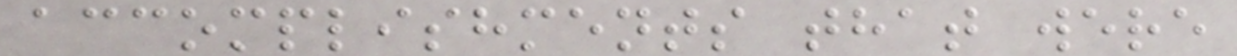accomplishments that were
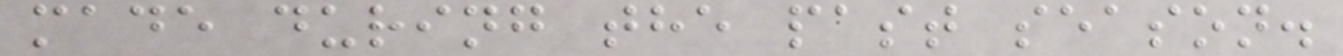made during the past season.
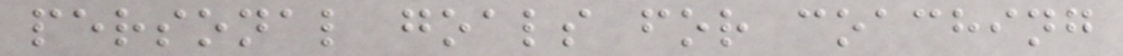personal goals for coaching
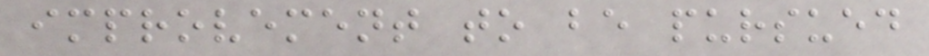improvement to be pursued
